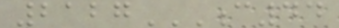2127C44
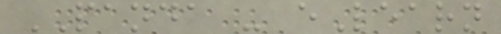PANDA - eLearn
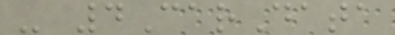- 4CarData
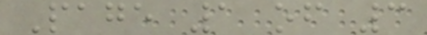Page 1 of 3
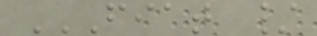FIAT /
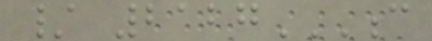/ 2127C
